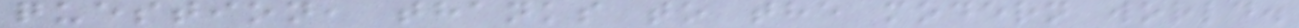question, thanks to the modern world.
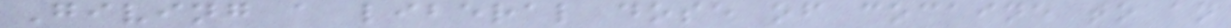Giving a liberal dose of cocaine to an
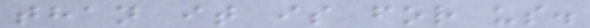than it is for us.
